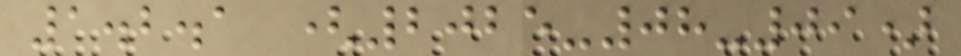1.2.1 (2025-08-09)
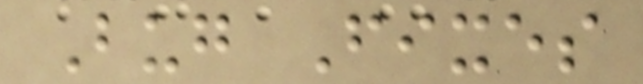Bug Fixes
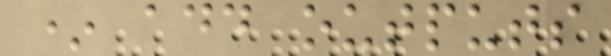* add outputs
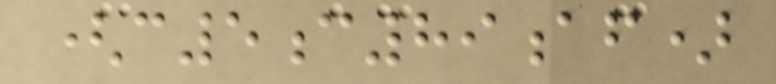(c5c89af)
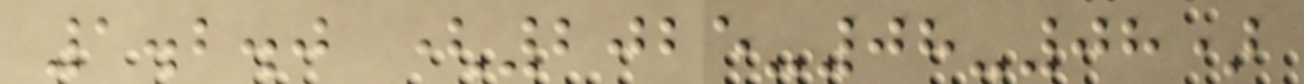1.2.0 (2025-08-08)
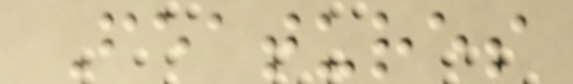Features
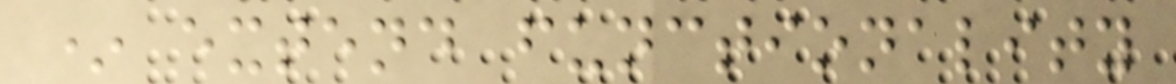* extend functionality
